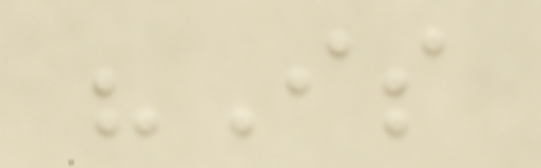"Is
